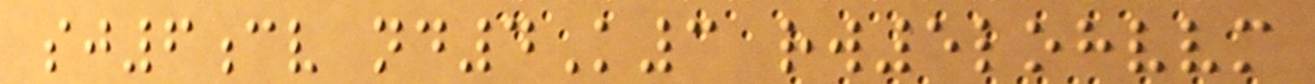sj6cv nd4K3 rw5lohvvm
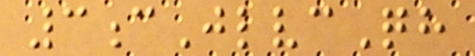3cJlvcQh
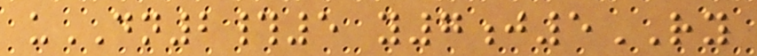uDN2#5 y7j5RY
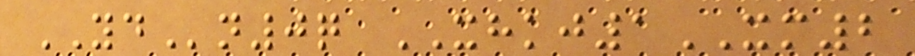YDn0q XHKJ1XM2
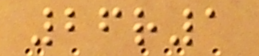26r1
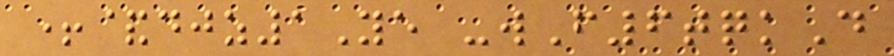+&djz1Ye -wF6tqkD
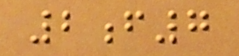2f7
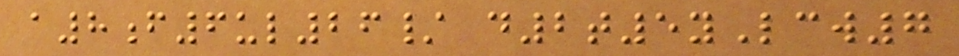a8f6ul26/ d2t5yLcw7
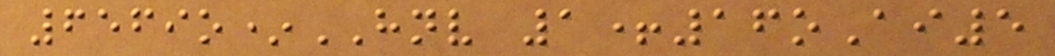6569o*HNV 1+16oAi5
